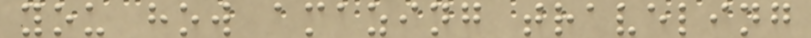you how amazing traveling
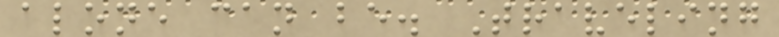alone can be. Traveling
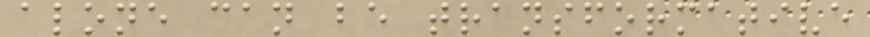alone can be transformative
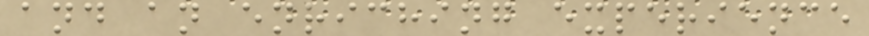and an enriching experience
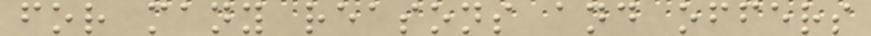for many reasons and offers
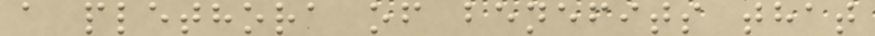a plethora of benefits that
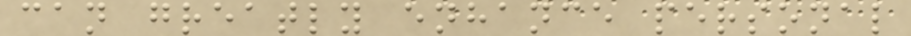can greatly enhance personal
